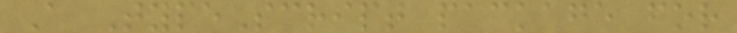A TypeScript package for
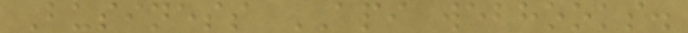Business API webhooks.
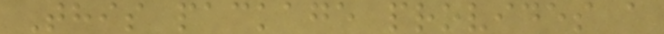This package provides a
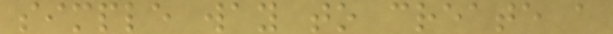simple way to create a
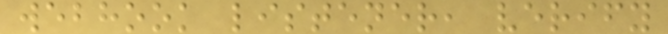webhook listener, verify
